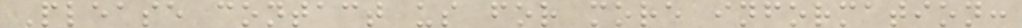Please contact us for more information:
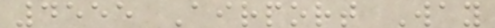4555 Airport Way
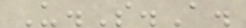U.S.A.
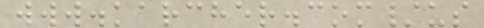www.karcher.com/us
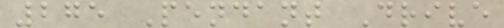275 Pendant Drive
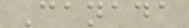Canada
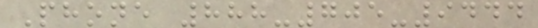Phone 888-705-9444
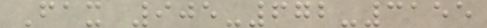Fax 905-672-3155
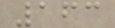163
